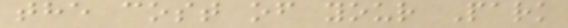the cost of your Park
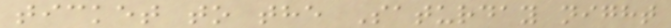ticket to the Saturday night
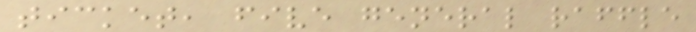ticket, five general raffle
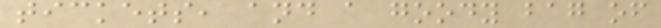tickets, and a goody bag of
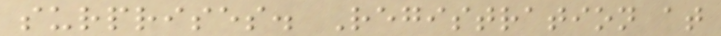surprises. Registration at
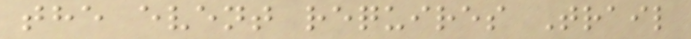the event requires Trail
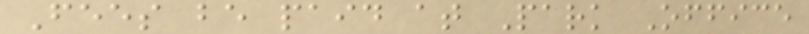Fees be paid at Park Office
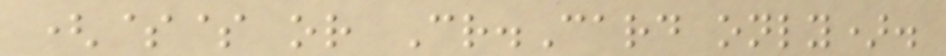($$ or Cr.Card only).
